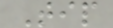Tip
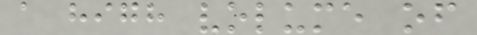a high volume of
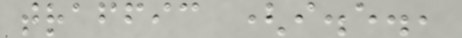traffic (i.e.,
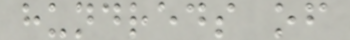hundreds of
